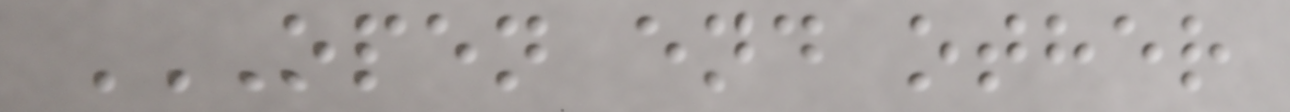OPEN END OTHER
